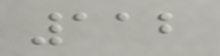112
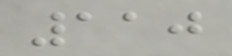110
